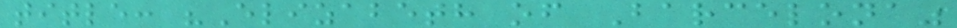title: "Elizabeth of Barcelona"
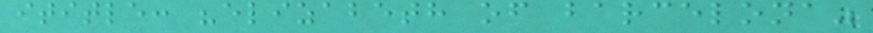ititle: "elizabeth of barcelona"
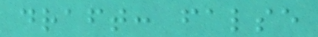draft: false
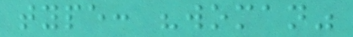type: "woman"
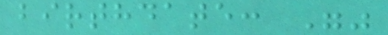birthdate: ""
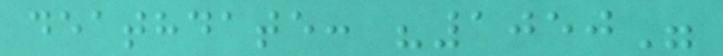deathdate: "1050"
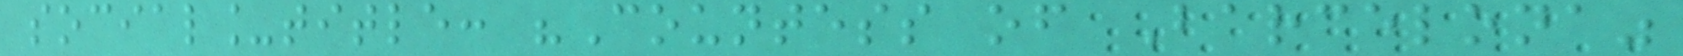social_title: "Countess of Barcelona"
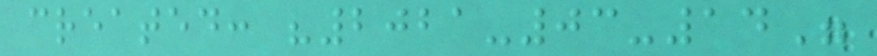created: "2021-03-14"
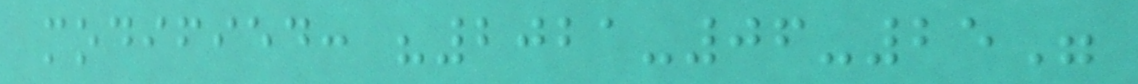modified: "2021-06-25"
